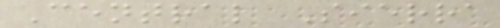Central Sierra
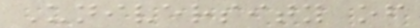University of
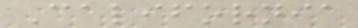California
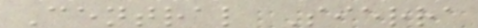Central Sierra
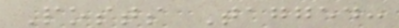Posts Tagged:
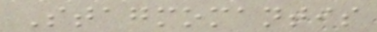Stagmomantis
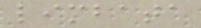limbata
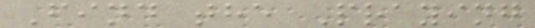Find the Praying
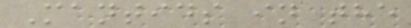Mantids in the
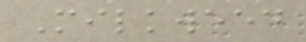Milkweed
